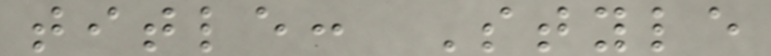title: Style
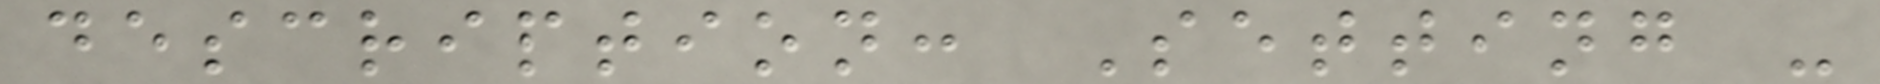description: Setting -
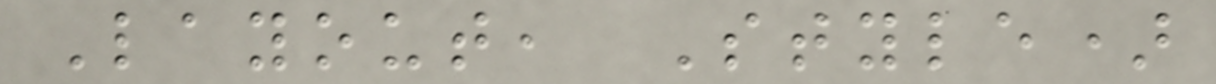Layout, Style)
